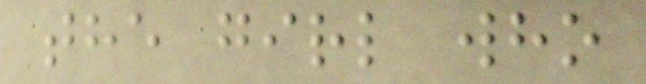the girl who
